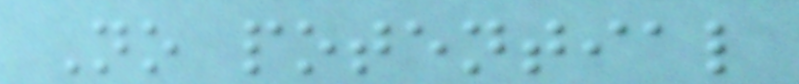No potential
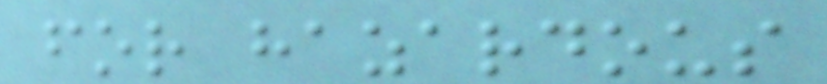for hazardous
